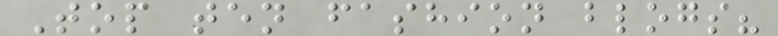Top ten fashion blogs?
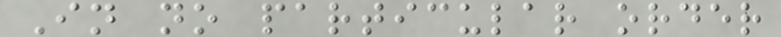In no particular order
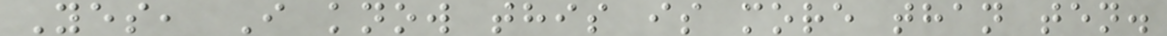Yes, I know this is more than ten.
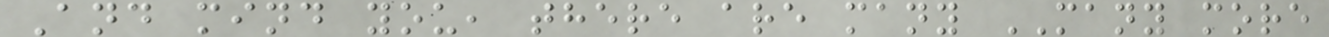And mind you, there are many MANY more
